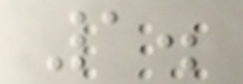1.
